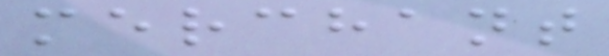merchant
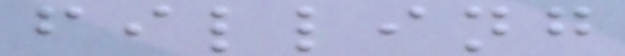filling
